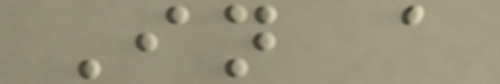In a
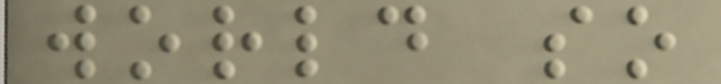world so
